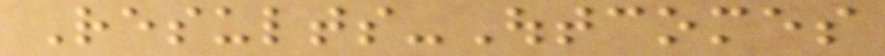Results-Outcomes
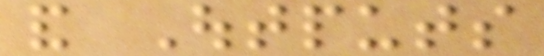and Outputs
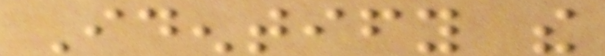Identify the
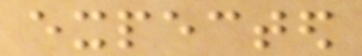expected
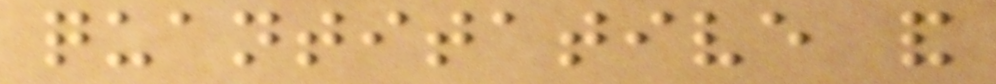quantitative and
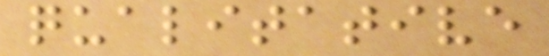qualitative
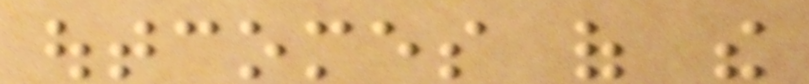outcomes of the
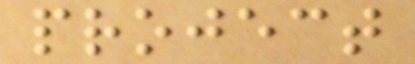project
